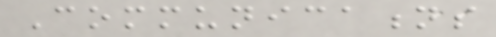Communications
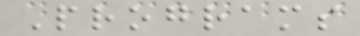Programs
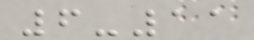6-11
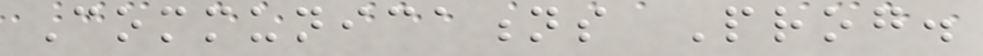Communications Prog.
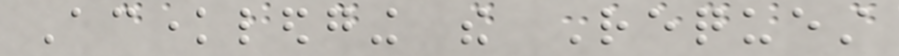Acknowledging the Request
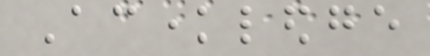Acknowledge
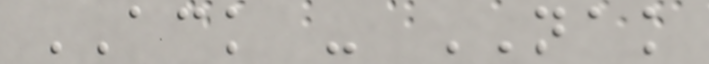ACK - NAK
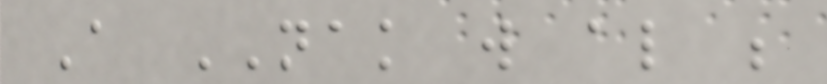A NAK will also be
